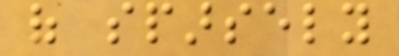of sparsely
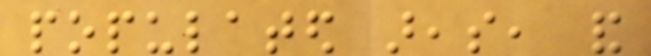populated areas, and
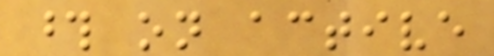those on active
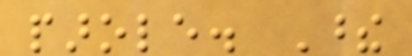parole. These
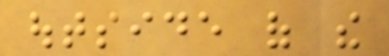outside of the
